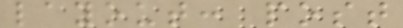layout: post
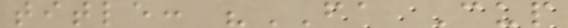title: "FA Cup
